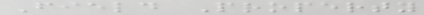Field Property
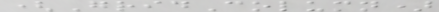(GridColumn)
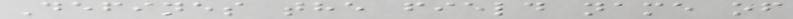Defines the field name of
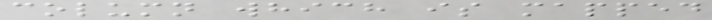column which is mapped
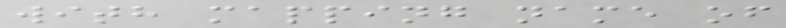with mapping name of
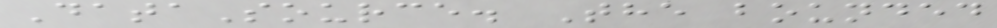DataSource. The bounded
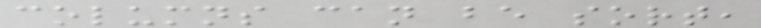columns can be sort,
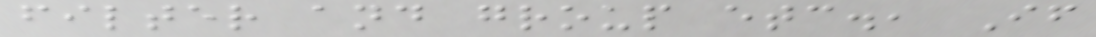filter and group etc., If
